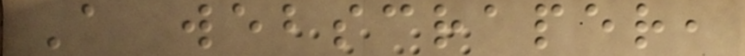A webscraper,
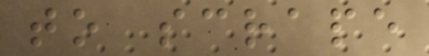to scrape
